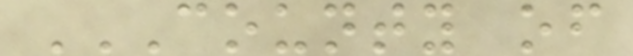COUNTY OF
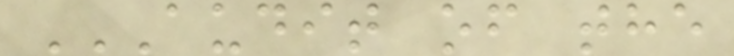AUDIT OF THE
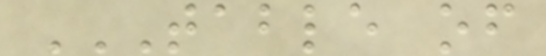TABLE OF
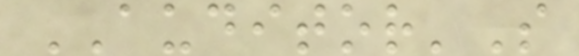AUDITOR'S
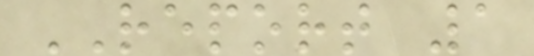REPORT 1
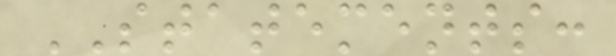STATEMENTS:
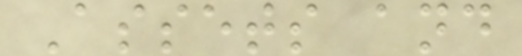Assets and
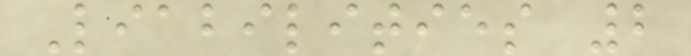Liabilities 2
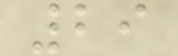29
